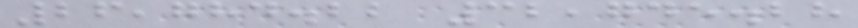26,784.22 32,745.28
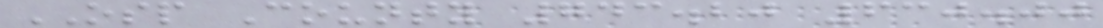OSP County 743.20 630.00
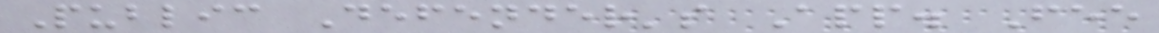Public Defender's App. Fee
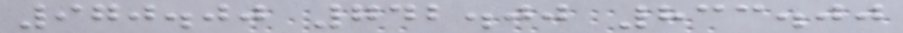970.00 742.00 833.00
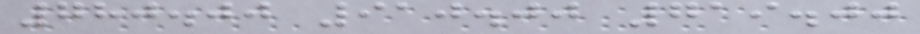780.00 910.00 719.00
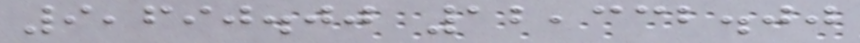9,690.00 12,332.00
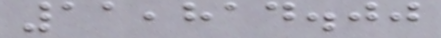11,814.00
